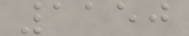1150
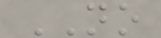NO
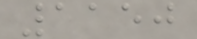1150
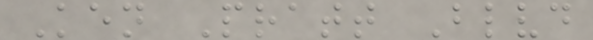Ken Pratt Blvd
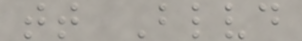tt Blvd
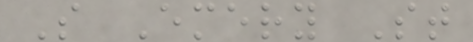S Emery St
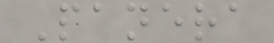Panera
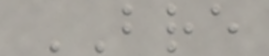BRE
